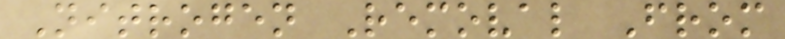Nitrogen Removal From
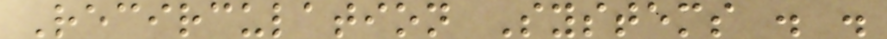Recirculation Systems . .
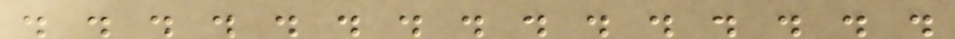. . . . . . . . . . . . . . .
